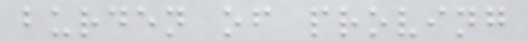burden of proving
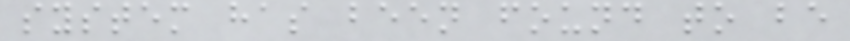system has been found to be
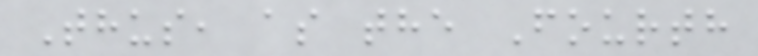Thus, as the Fourth
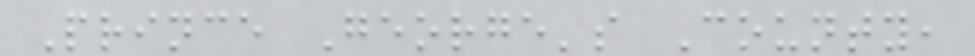Prince George's County,
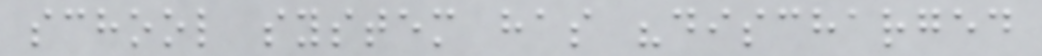school system has "discharged
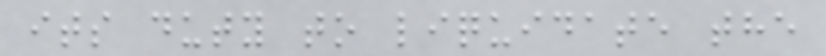its duty to liquidate the
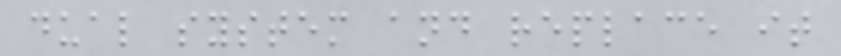dual system and replace it
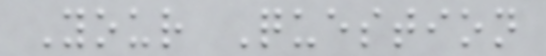Your Question
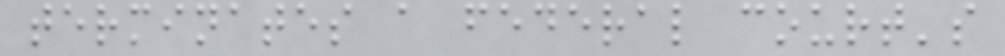terminates a federal court's
